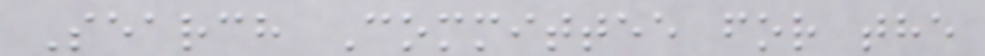Search Committee for the
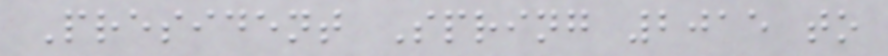President Spring 2015 to
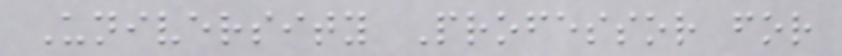University Professor for
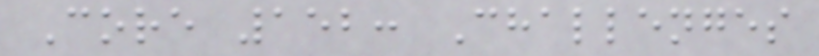Core 152: Challenges
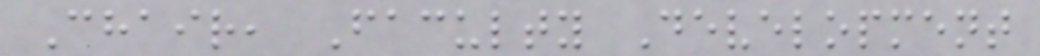Chair, Faculty Development
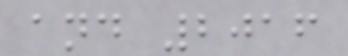and 2016
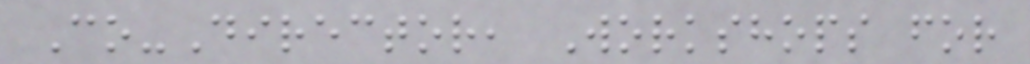Co-Director, Workshops for
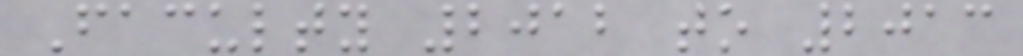Faculty 2012 to 2013
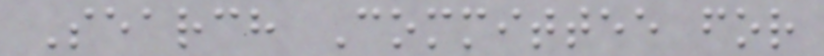Search Committee for
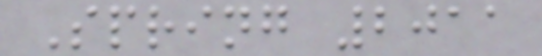Spring 2011
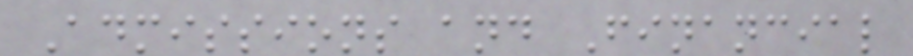Admissions and Financial
